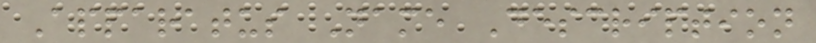Apparatus Name Description
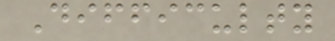Difficulty
